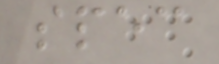spec
